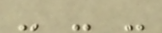- - -
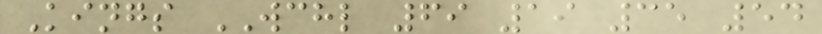Kings WCHL 69 19 35 54
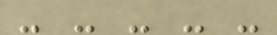- - - - -
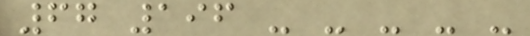67 196 - - - - -
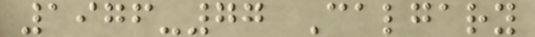1976-77 Calgary
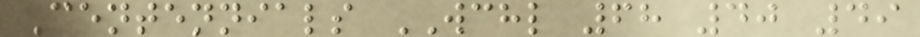Centennials WCHL 68 40 49
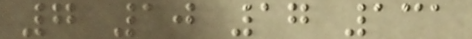7 10 17 131
